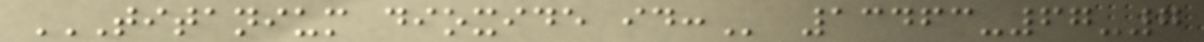TITANIUM DIOXIDE ID: 13463-67-7
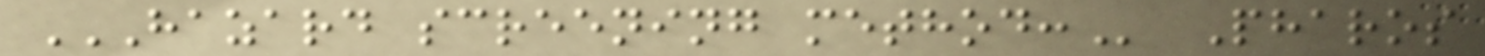HAZARD SCREENING METHOD: Pharos
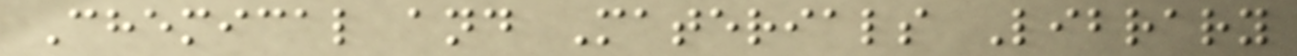Chemical and Materials Library
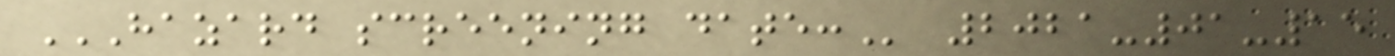HAZARD SCREENING DATE: 2021-01-15
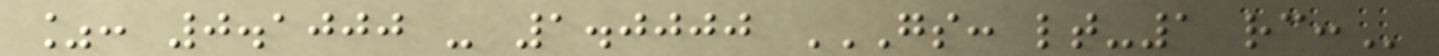%: 0.1000 - 1.0000 GS: LT-1 RC:
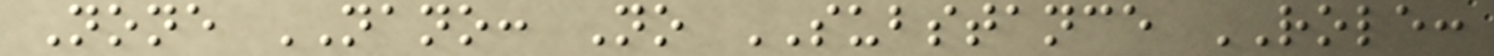None NANO: No SUBSTANCE ROLE:
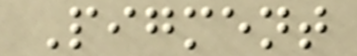Pigment
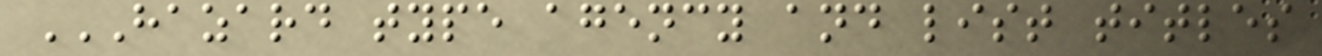HAZARD TYPE AGENCY AND LIST TITLES
